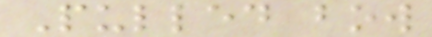Pulled bow
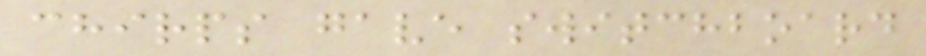chirps gave switchboard
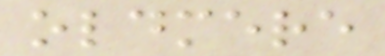oldmere
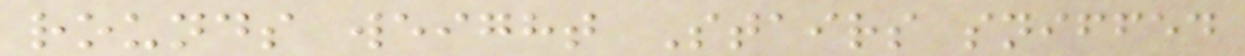rounds weight Stairs sniffed
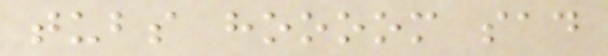tubs hoooom sad
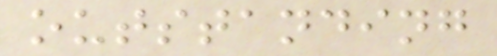outstanding
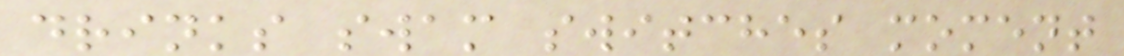drinks swam switches moment
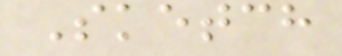Sketch
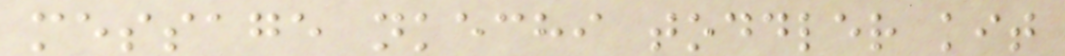message nkechi toddler kit
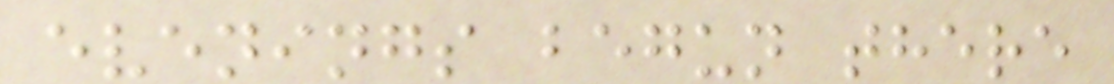evenings begun there
